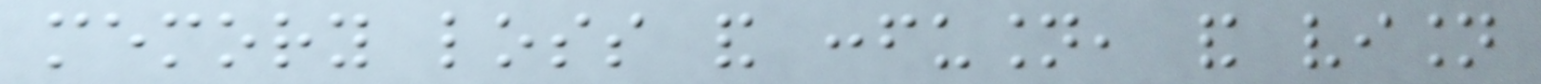memory loss and confusion, and vision
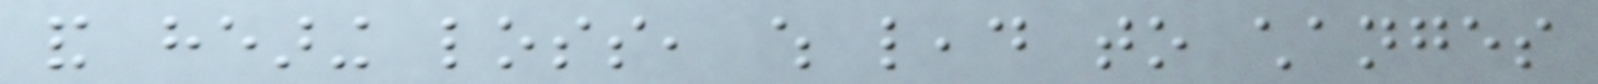and hearing loss, which lead to changes
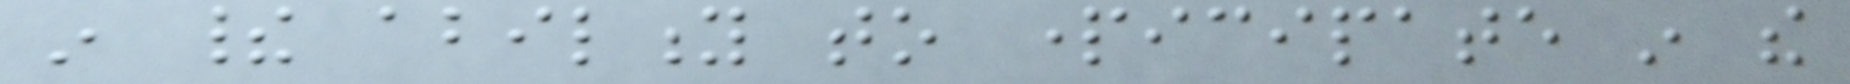in their ability to participate in the
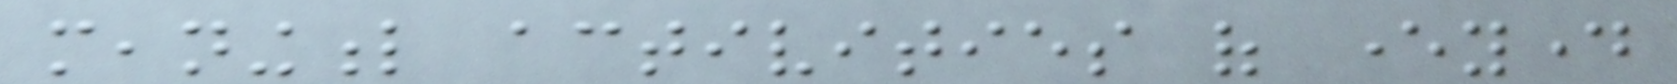meaningful activities of everyday
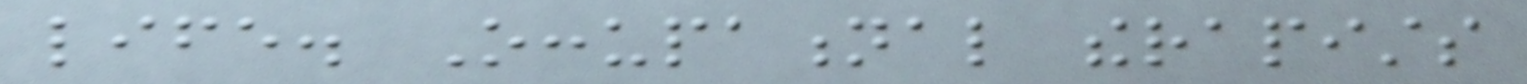life. Occupational therapists
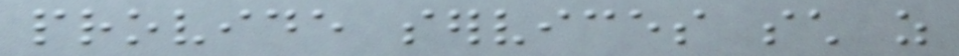provide services such as
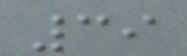39
